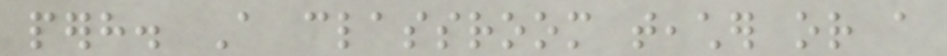perhaps. A classroom teacher or a
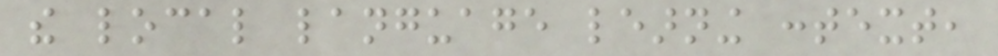the local language learning context,
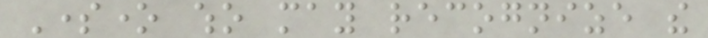Someone who may recognize the
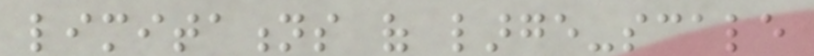limitations of large-scale
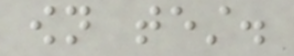own test.
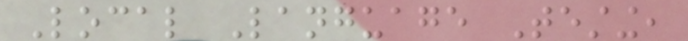Local Language Testing,
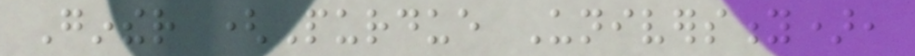Ginther (Purdue University),
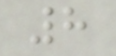8
